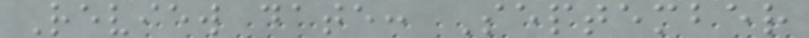Review date: September
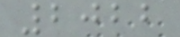2022
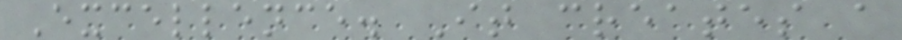Excellence. It creates a
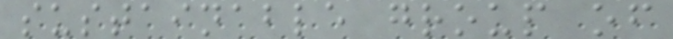sustainable group of
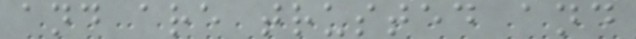and are trusted and
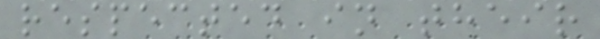respected in their
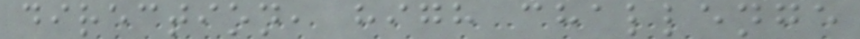direction, high challenge
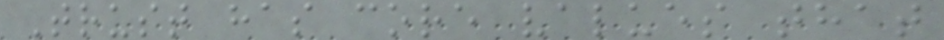Trust has core values that
